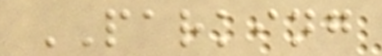PARKING
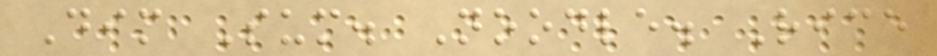Dim Sum. Noodle. Rice
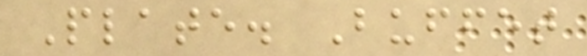Plate. Buffet
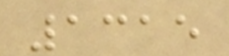1315
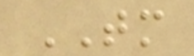TM
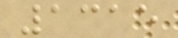1315
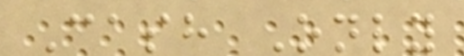Cash Only
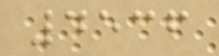4536
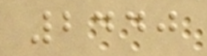2440
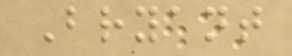Bryant
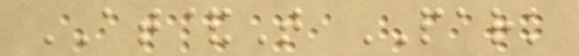AT&T PARK
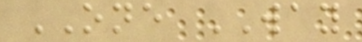ONE WAY
